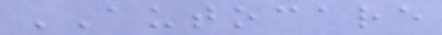AUTOCARE
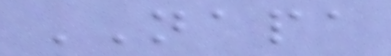NAPA
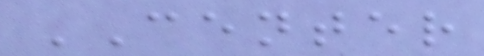CENTER
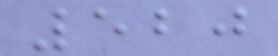520
